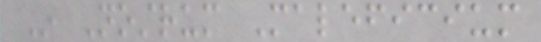In Nostrum Maleficium
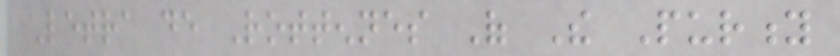Letra de Rottennes Of The Purity
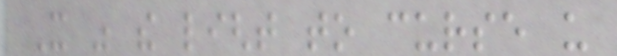It was the light to curse us
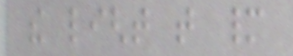the light that many
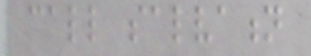call salvation
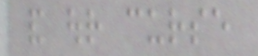and our curse
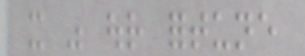it was our fortune
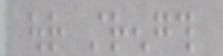our strength
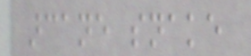arcane snake
